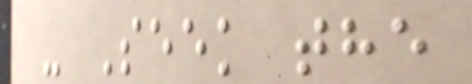- Seek the
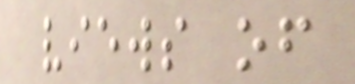views of
